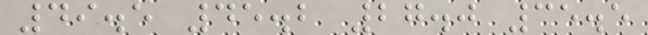49.5 45.2 27.0 35.5
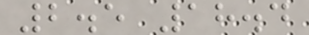2.5 18.4
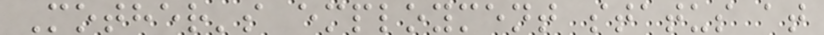Mother's employment status at
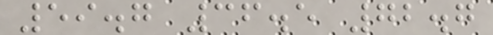59.7 36.5 72.7
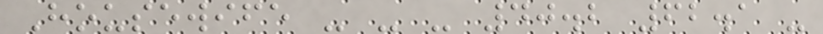Housewife - - - 40.2 62.1 -
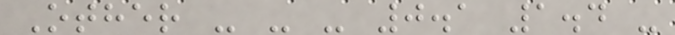Other - - - 0.1 1.4 -
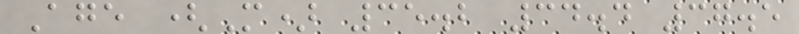Age (M) 35.2 34.4 37.5
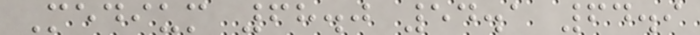Medium 68.0 54.1 64.9
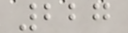227
